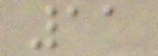11
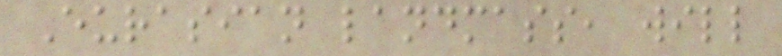Eurasian landmass, will
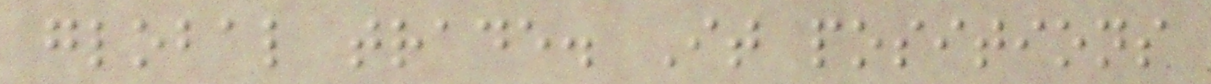global trade. It positions
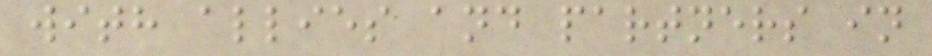with allies and partners in
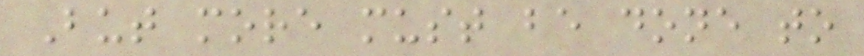But more must be done to
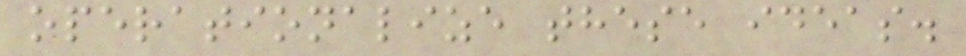operationalize these ideas.
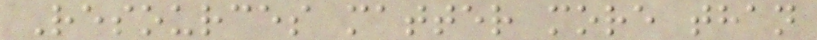Resources matter more than
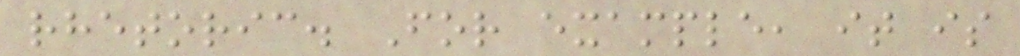rhetoric. For example, it is
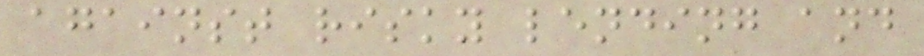against risky lending and
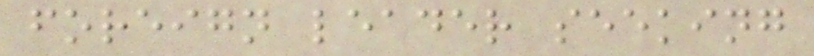foreign leader seeking
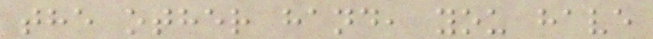the other hand, you have
